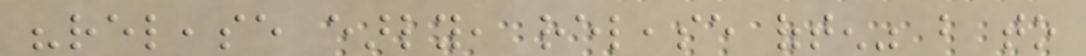"release early, release often" but to
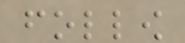follow
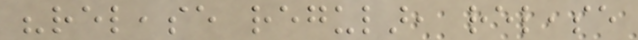"release regular, release
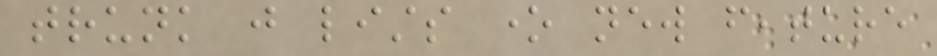trunk just lists one new feature
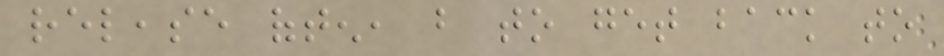release often, but to get back to
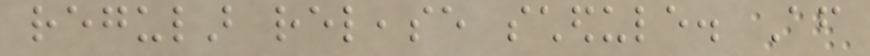regular release schedule. After
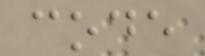code
